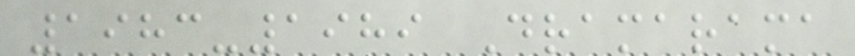1983-1989 Dramarama
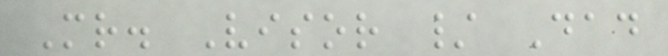Mr. Visor / Dad
